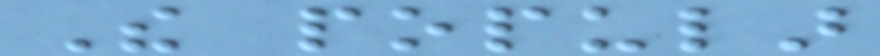The popular
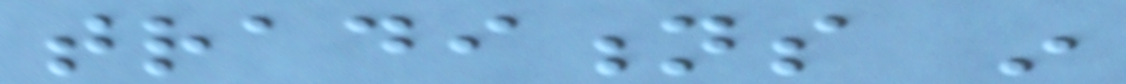traditions in
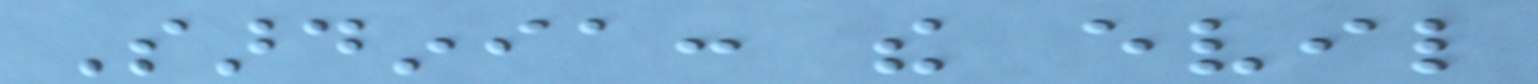Sardinia: the evil
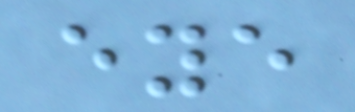eye
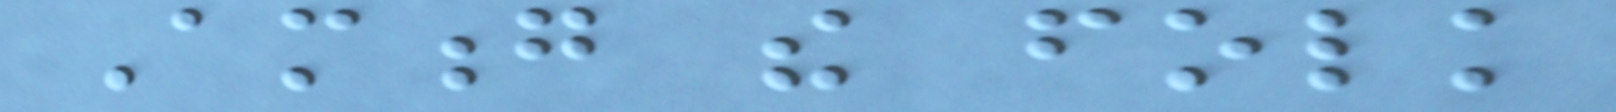Among the folk
